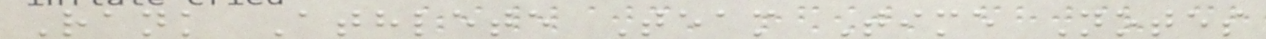Rank Athlete Team Time Notes
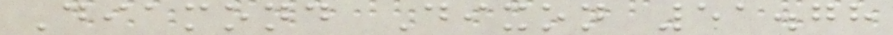Diamond Dixon 51.78
